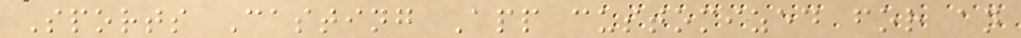Sports Casting App customized for an
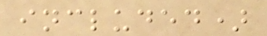included)
